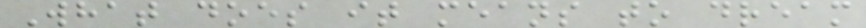What does it means to dream
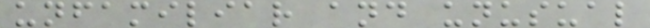unfamiliar and unusual
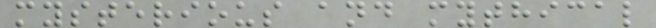mysterious and mythical
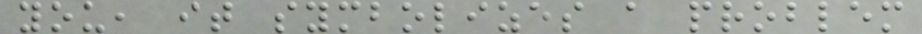you, it symbolizes a problem
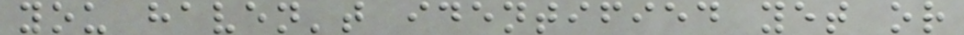you haven't identified yet or
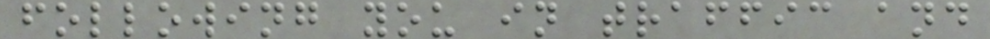following you in traffic and
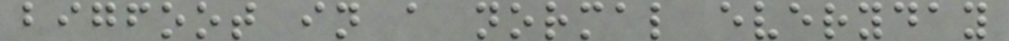bigfoot in a normal everyday
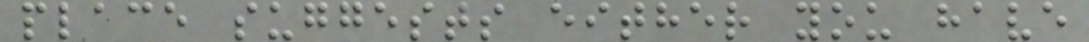place suggests either you have
